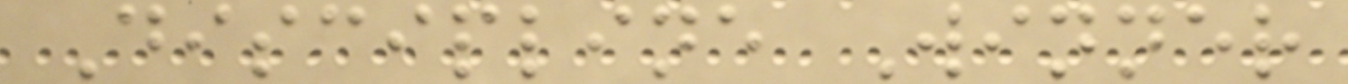Discipline Winner
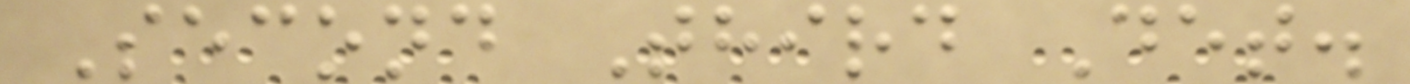Second Third Det.
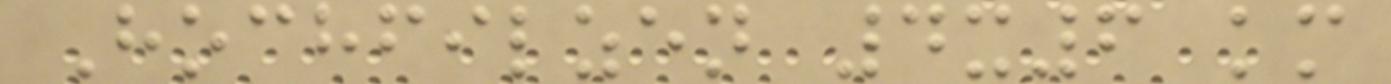Hochfilzen 4x6 km
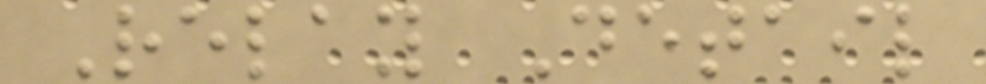Relay Detail
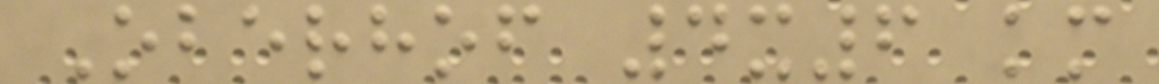Oberhof 4x6 km
